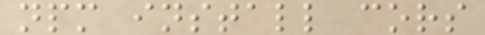npm install cors
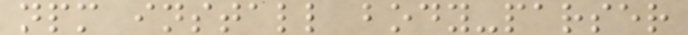npm install body-parser
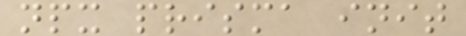npx prisma init
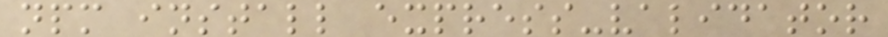npm install express-validator
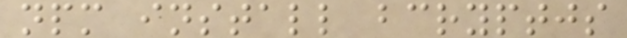npm install bcryptjs
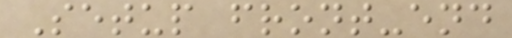Setup front-end
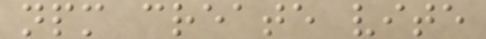npm create vite
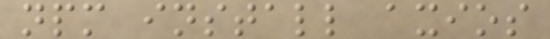npm install axios
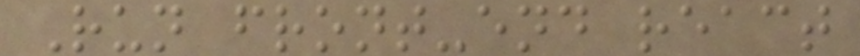Run front-end react
